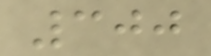300
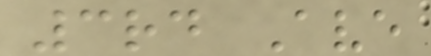3rd Ave
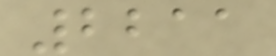2211
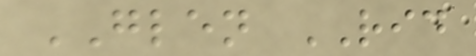GLEN RID
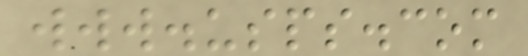www.usps.com
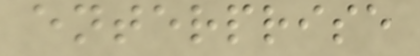enterprise
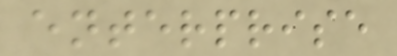enterprise
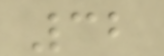32
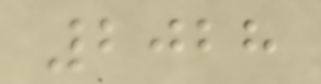2028
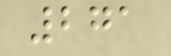271
